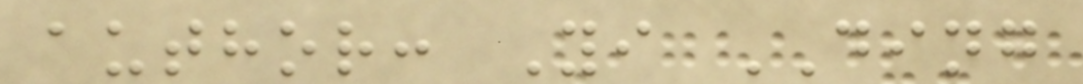author: Yi DING
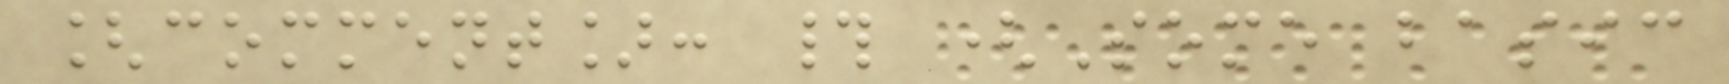[comment]: # (Some basic
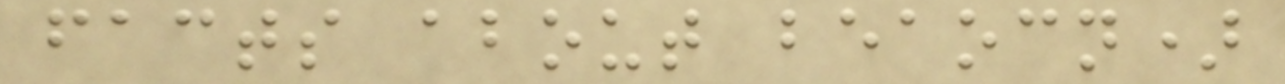facts about beaocn)
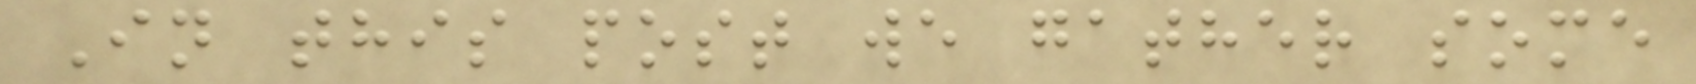In this post we gather some
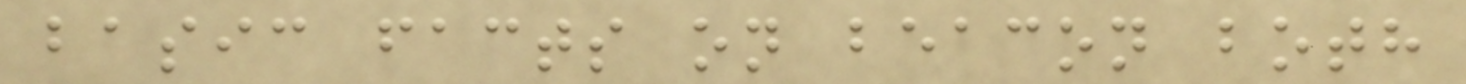basic facts on beacon both
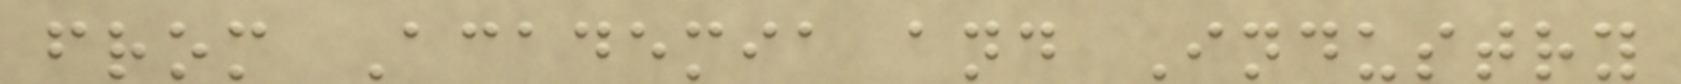from Academia and Industry
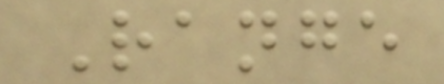Range
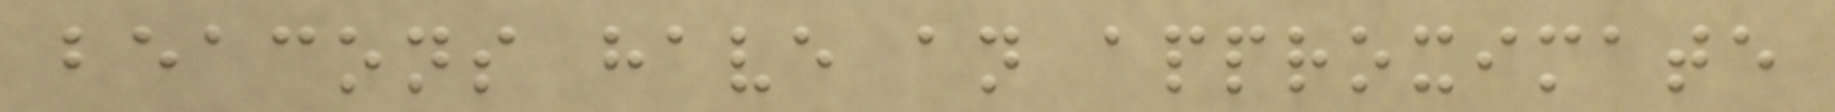beacons have an approximate
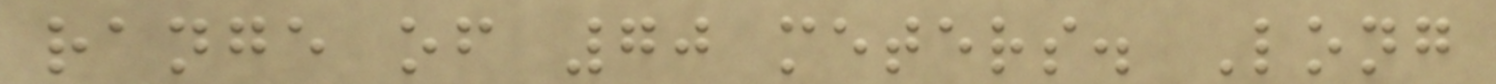range of 70 meters. Long
